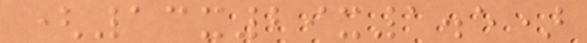(13x29x1.5)
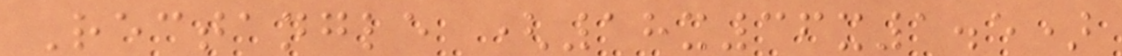Rectangle (18x36x1.5)
